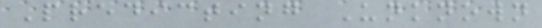Predicting Unknown
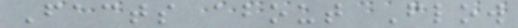Facts about Flow
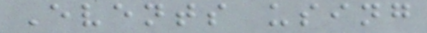Events using
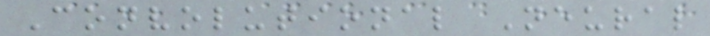Convolutional Neural
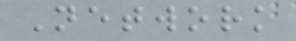Network
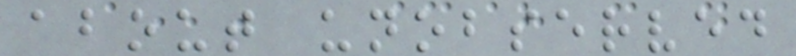about unobserved
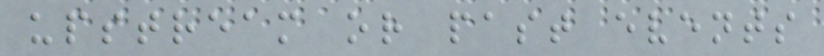upstream or past events
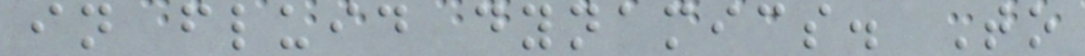in fluid dynamics. To
